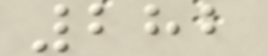282
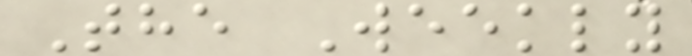The Weekly
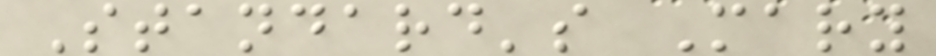Standard's Mary
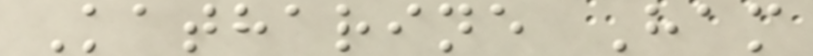Katharine Ham
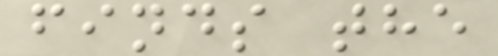finds the
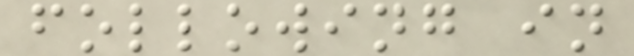following in
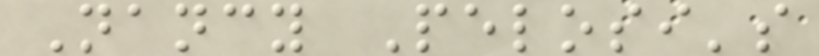Nancy Pelosi's
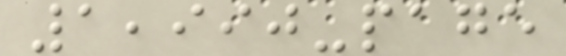1,990-page
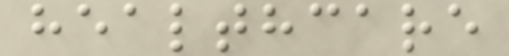healthcare
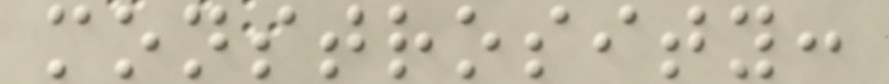monstrosity:
